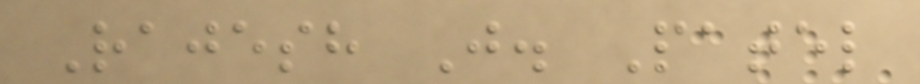Rajesh J. Patel
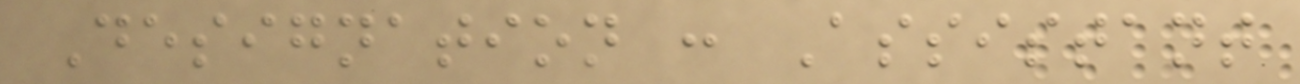Designation : Assistant
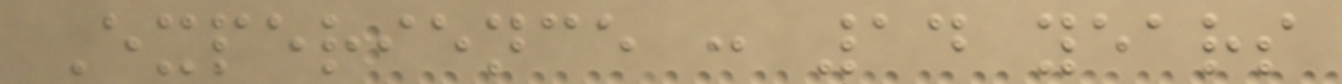Experience : 14 years
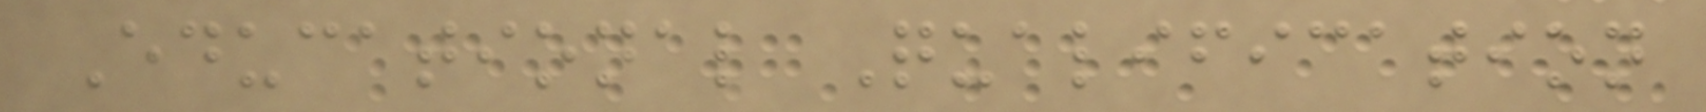Educational Qualification
